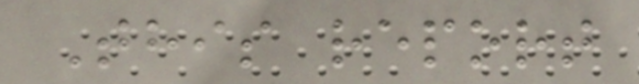This report
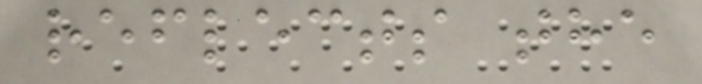reflects the
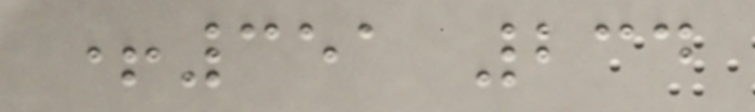+351 234
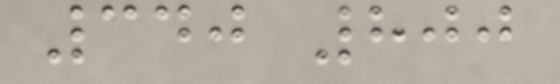340 800
